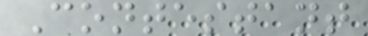Contestant
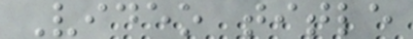Video title
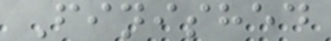Finished
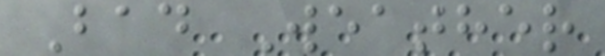Bad Weather
